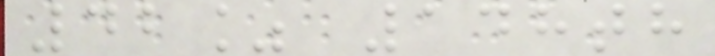42% 148th
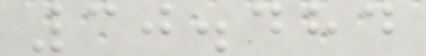30.484
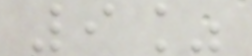9%
